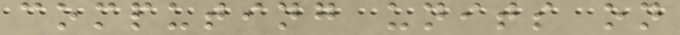computing units on
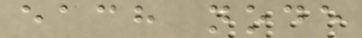each node
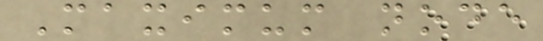Maximum node
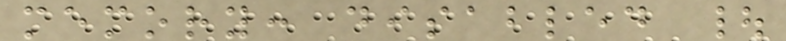memory: disabled |
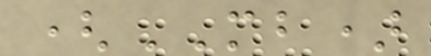(MB)
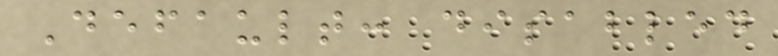Default: disabled
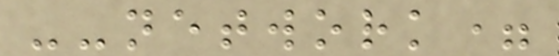--network=
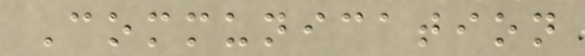Communication
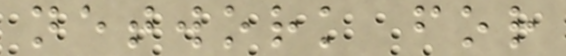network for
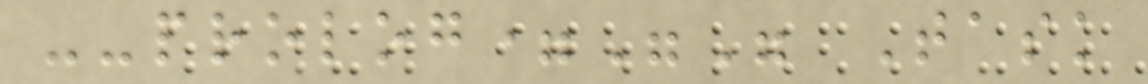--prolog="" Task
